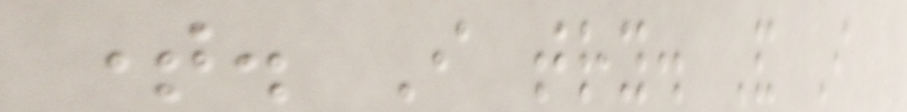time. I try. And I
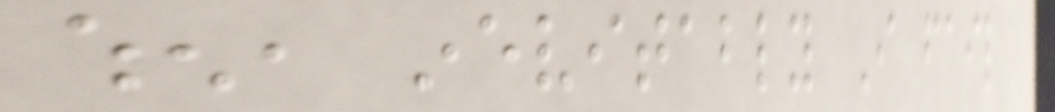when, inevitably I fail
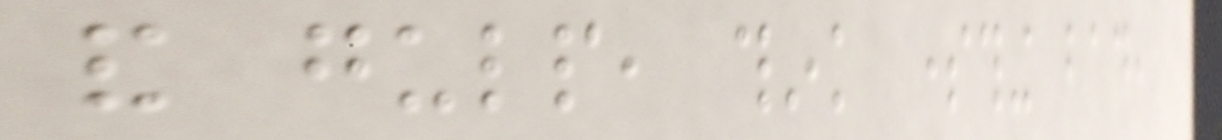and gulp, think something bad,
